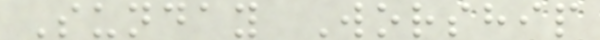Sunday Worship
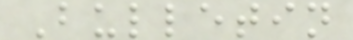Bulletin
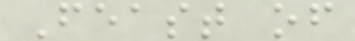Feast of
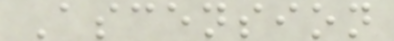Ascension
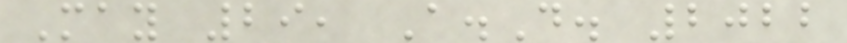May 29, A.D. 2022
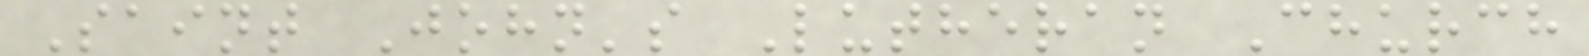Saint John's Lutheran Church
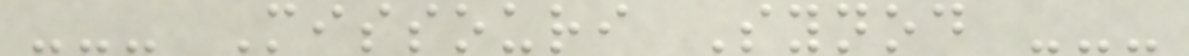--- Missouri Synod ---
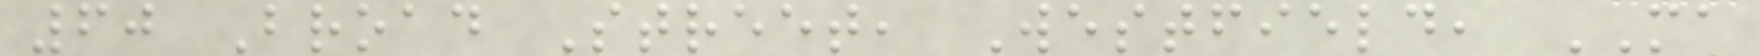60 Broad Street, Westfield, MA
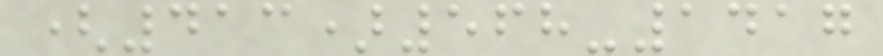(413)568-1417
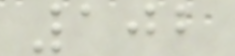102
